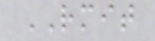RMIT
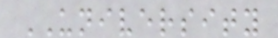UNIVERSITY
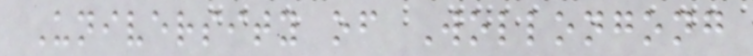University of Wollongong
